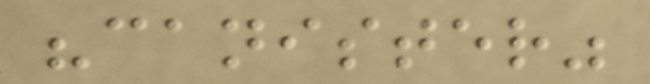"canister"
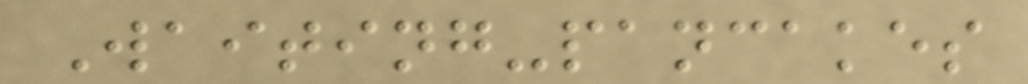Waiting-pancakes
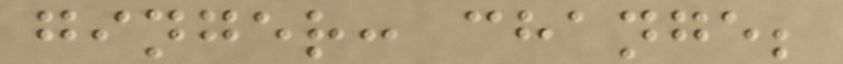ginger: change;
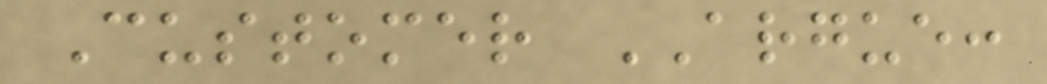Customer ARGUE:
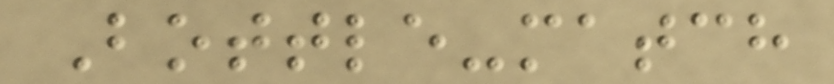Bottle-match
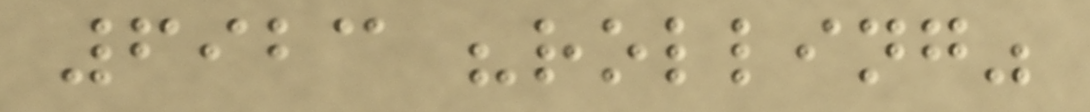6923 "rolling"
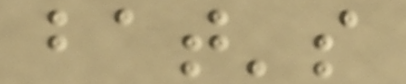bat's
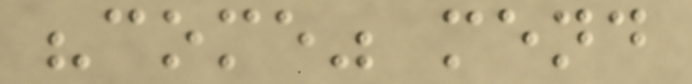"come" mend
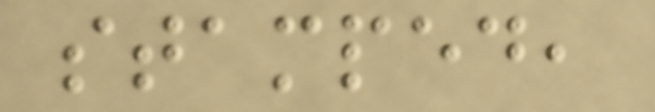stamped,
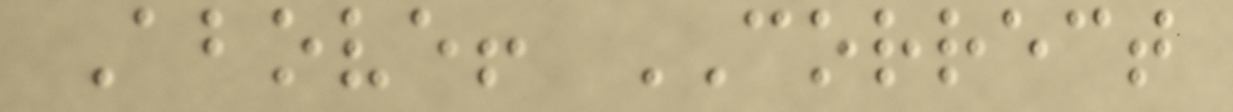Above! CORRECT
